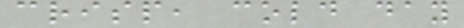crisp, cold day
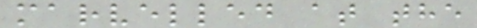marvelled at the
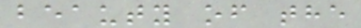beauty of the
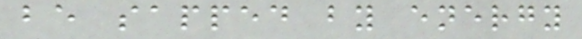be sapped by energy
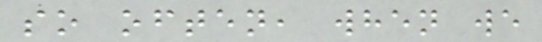so often, when we
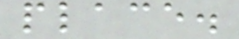place.
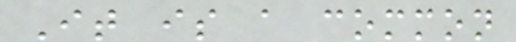It is a common
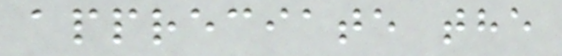appreciate the
